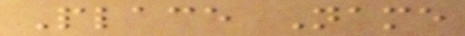Place Name
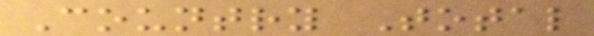Country Total
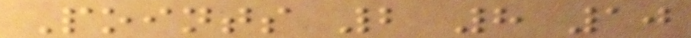Points 2 8 10
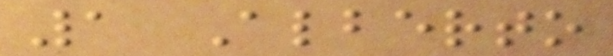1 Alberto
